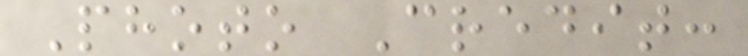Photo Credit:
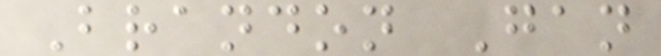Brandon Gan
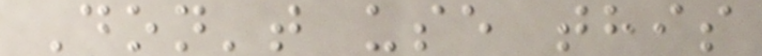Don't use this
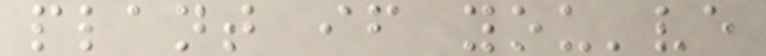plant if you've
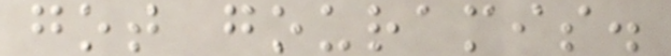got gouramis.
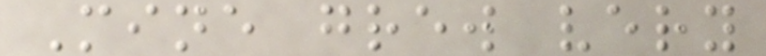Mine grew very
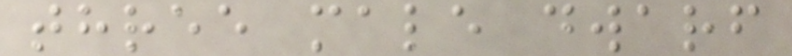three male dwarf
